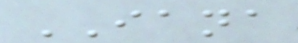IANA
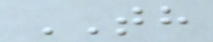TH
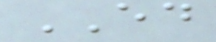ED
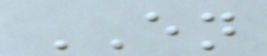EN
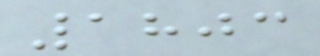1803
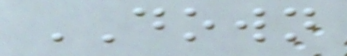DOWN
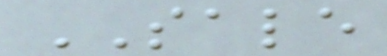SALE
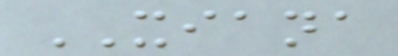XIANA
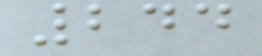244
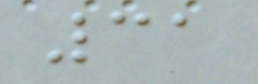31
